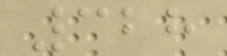328
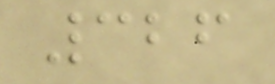326
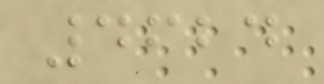4624
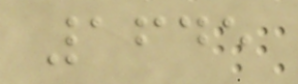1645
